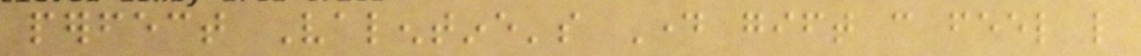perfect Valentine's Day gift can feel like
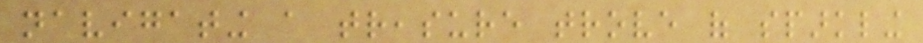navigating a treasure trove of sparkling
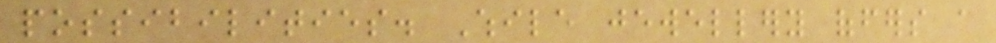possibilities. While jewellery offers a
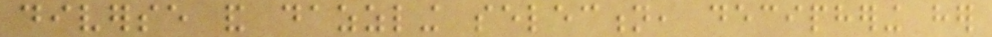diverse and dazzling selection, deciphering her
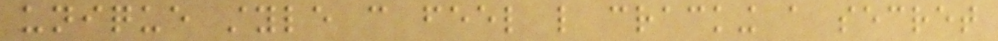unique style can feel like cracking a secret
